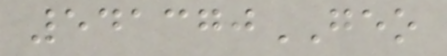541370GEO
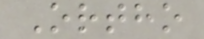Ortho
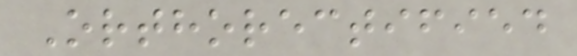Orthorectified
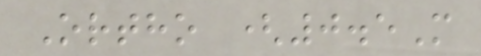Ortho (0.5M
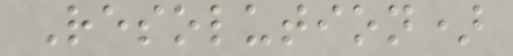Resolution)
